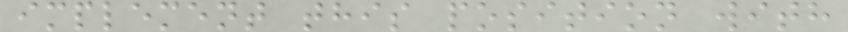implement this position with
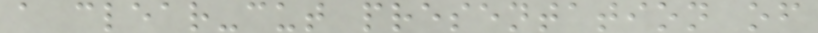a clear-cut presentation of
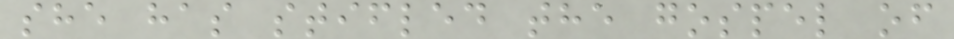she has stifled the gospel of
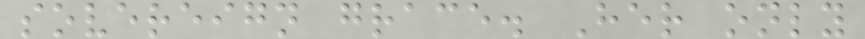sovereign grace. Her only
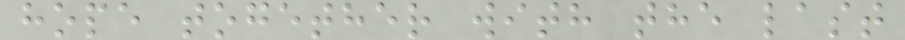hope together with the last
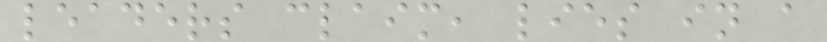leaders claim, lies in a
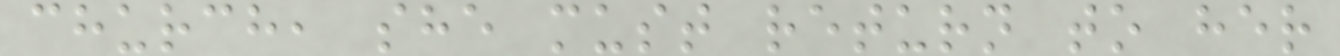church, she must return to her
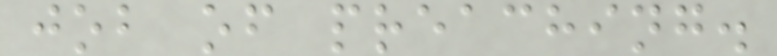job of preaching.
